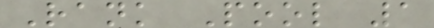Rank Pool 1
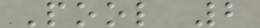Pool 2
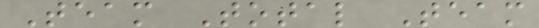Team Total Team
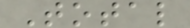Total
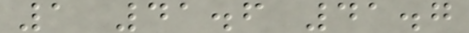1 41.6 41.7
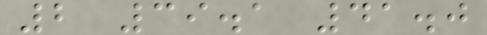2 39.1 41.0
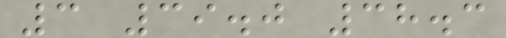3 39.0 38.3
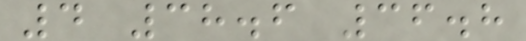4 38.6 36.8
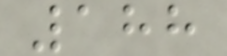188
